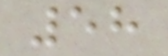58
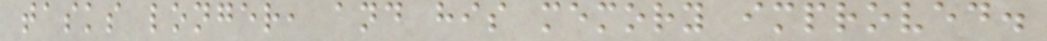tasks longer, and his memory improved.
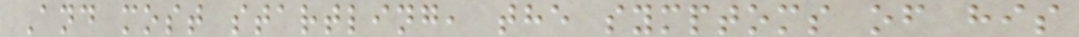And most startling, the symptoms of his
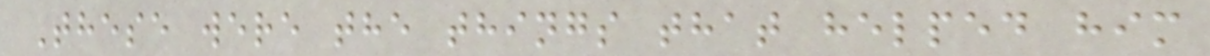These were the things that helped him
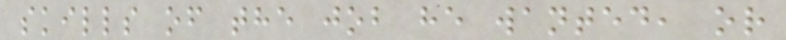skills of the job he wanted, or
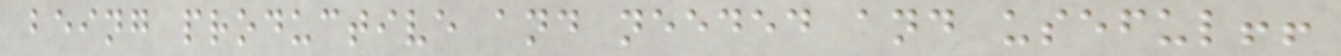being productive and needed and useful!!
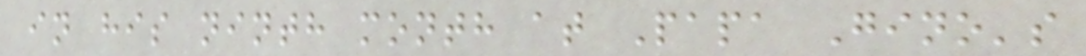in his ninth month at Papa Gino's
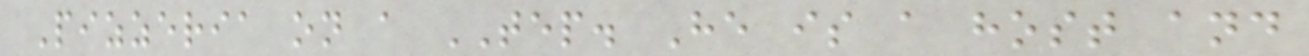Pizzeria on a TEP. He is a host and
